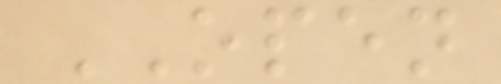OPEN
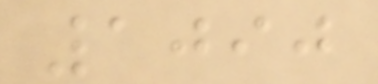1090
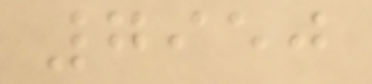7950
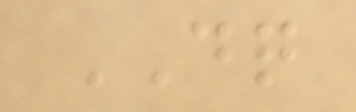DQ
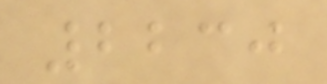2230
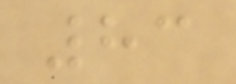83
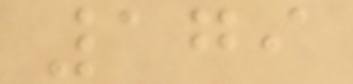179
